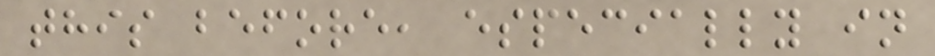this before, especially in
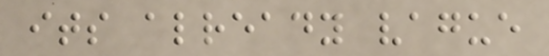its already vague
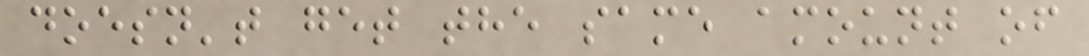doesn't get the same amount of
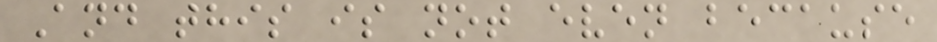And this is not even because
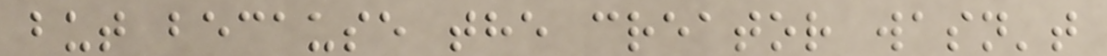but because the creator wasn't
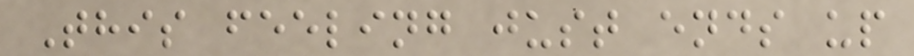This feeling just ends up
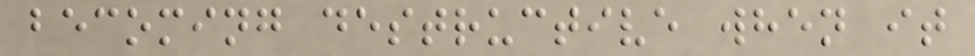becoming destructive when it
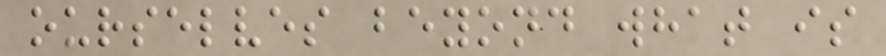ourselves beyond what is
